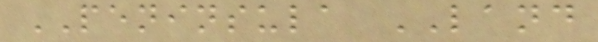PENINSULA LAND
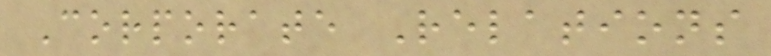Corporate Relations
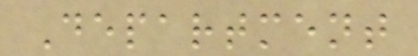Department
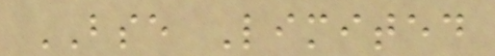BSE Limited
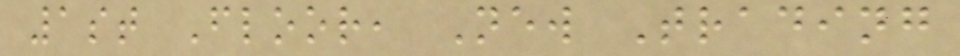1st Floor, New Trading
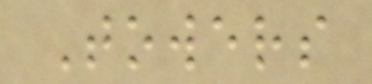Towers
